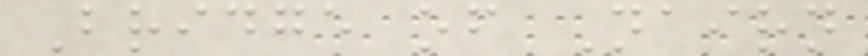Bridge of Nairn
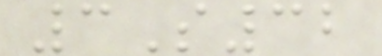3S32
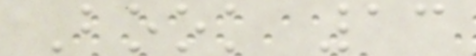Book 13
